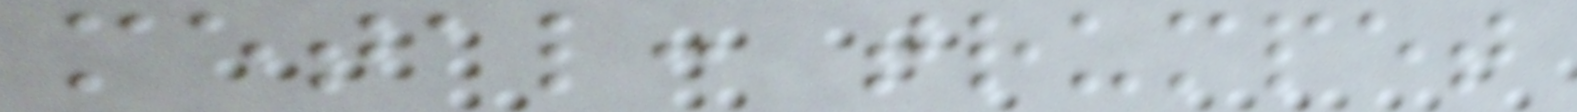metal: trumpet
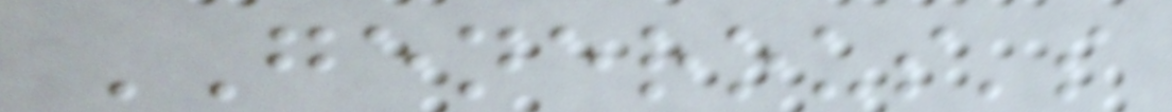GENEROUS's
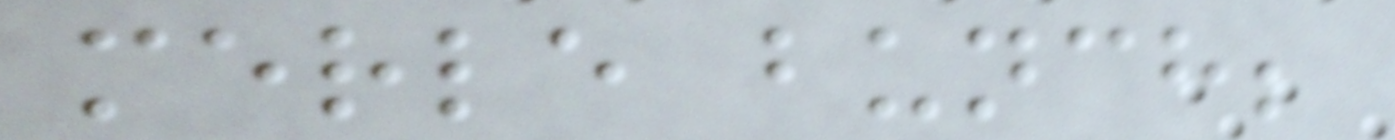merle bunch;
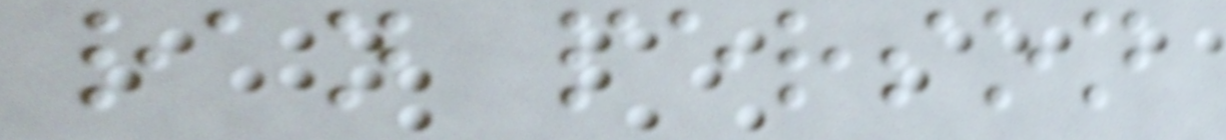ran person
